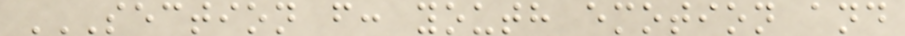SECTION F: YOUTH EMOTION AND
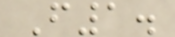F1.
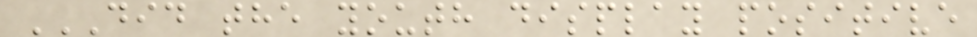DID THE YOUTH DISPLAY POSITIVE
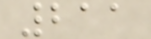211
